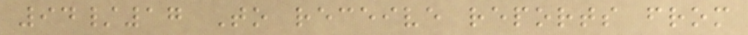94/17 To receive reports from
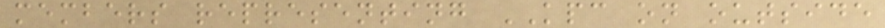members representing KPC on outside
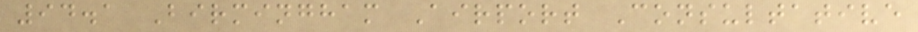94.1 Birmingham Airport Consultative
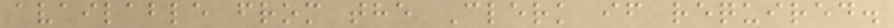available from the Clerk if required.
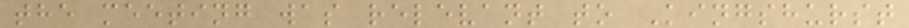the meeting was relevant to Kingshurst
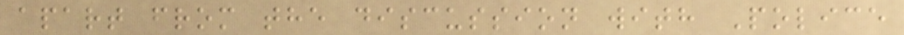apart from the discussion with Police
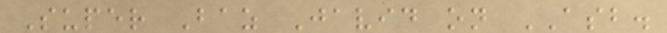Super Baz Javid on ASB.
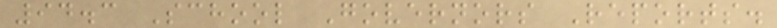94.3 School Governors Reports.
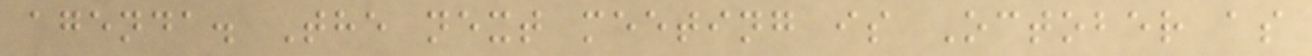agenda. The next meeting is October as
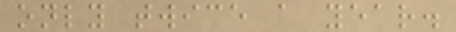only twice a year.
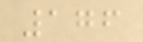176
